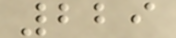229
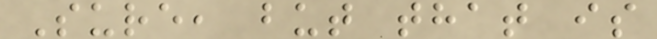Sure, but that is
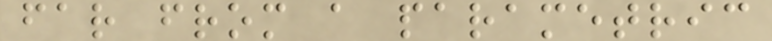far from a parametric
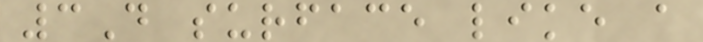3D surface like a
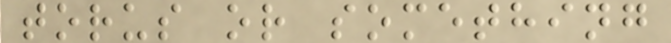torus or something
